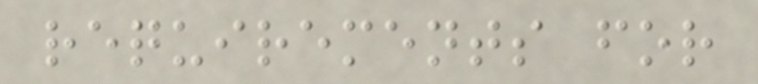requirements for
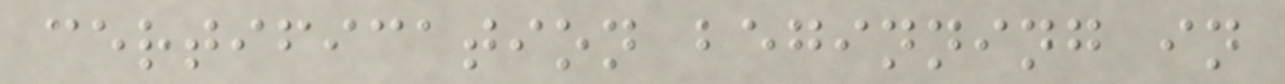certification beginning in
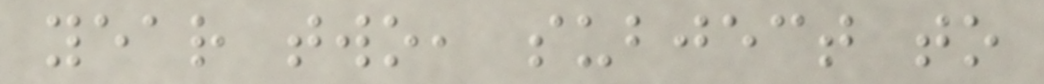year two, subject to
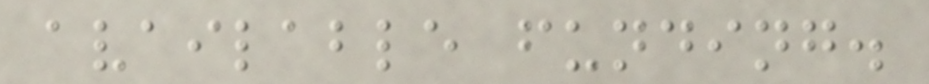available funding.
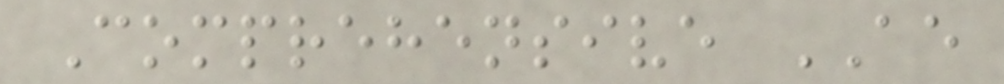Comprehensive AE
